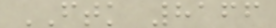FTK 8166
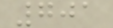701
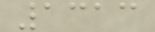1313
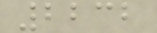2232
